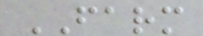FARM
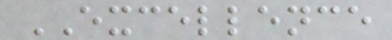EXCELLENCE
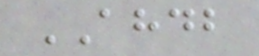AHDB
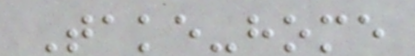Take-home
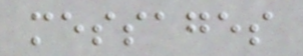messages
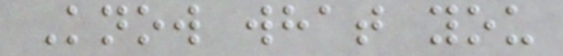Know what you
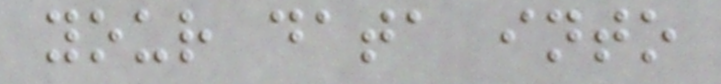your data into
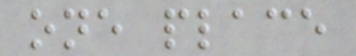one place
